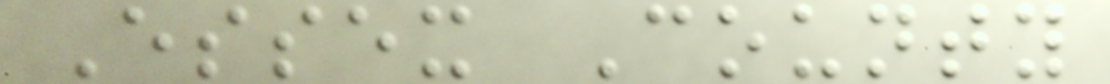Essex County
